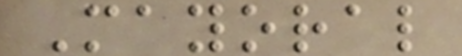Mayoral
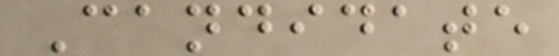Candidate
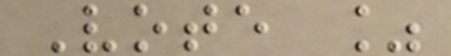Vote %
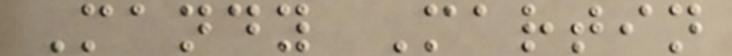Mandy Martin
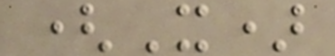(X)
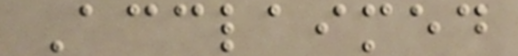Acclaimed
